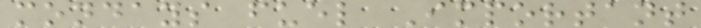mondays fuel Important
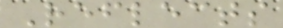Reflects
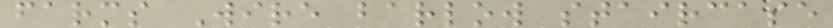farms Wire barlow staircase
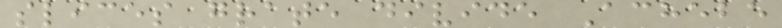slices grate divide Achebe
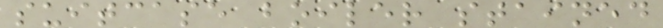suitcase boiler stained
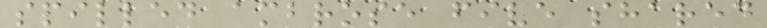spilled ambrose five shared
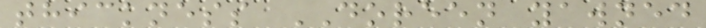thickness DOREEN yawned
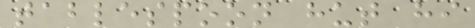tablespoon hut hi
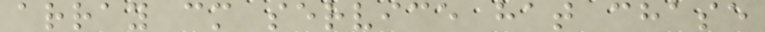array cm service hat chase
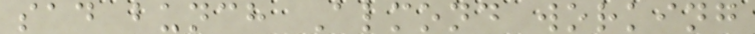sad bunch Almond working
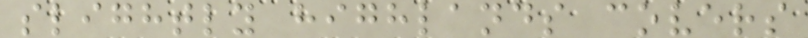slightly highlands covers
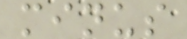minus
